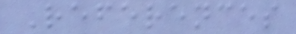References
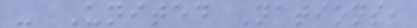- United Nations,
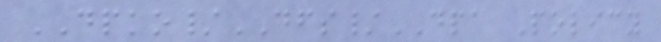DPKO/DFS/DPA Policy
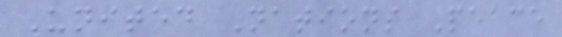United Nations Peace
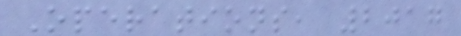Operations, 2017
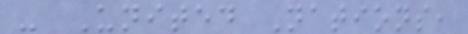- United Nations,
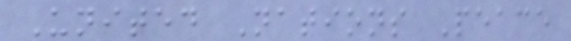United Nations Peace
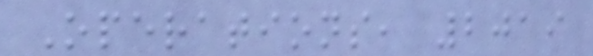Operations, 2019
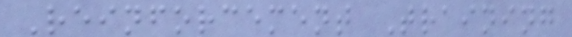Reinforcement Training
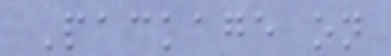Package on
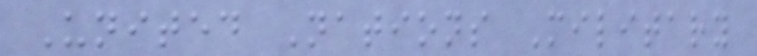United Nations Military
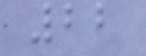22
